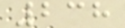238
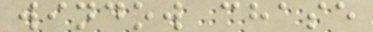window chase
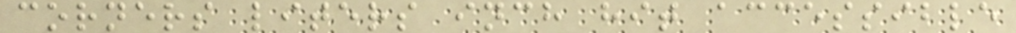corners liters inch hit accessible
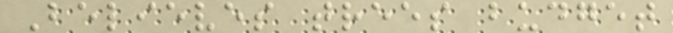Believes trees budget
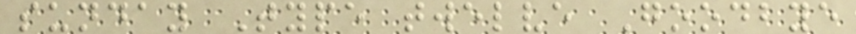sunday Type twelve Goodbye
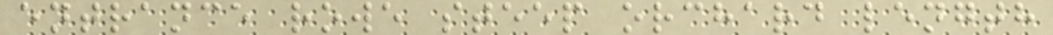entrance rowe steep orchard length
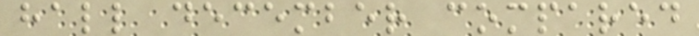hall december compared
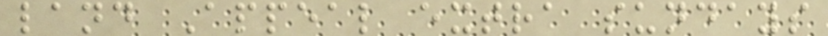land Appeal extra sundays
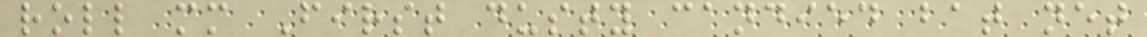roll mm First dusty candied bat net
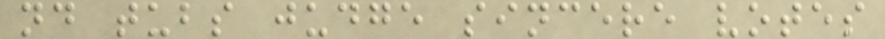nd tubs judge sincere votes
